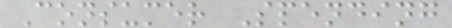Consumer Spending
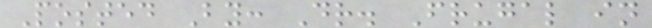Posted By: Dr. Frugal in
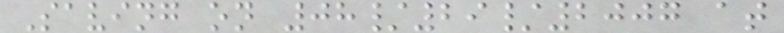Saving on 08/29/2007 at
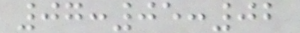07:05:02
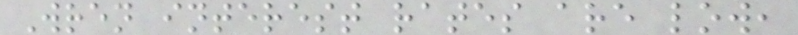Wren interest rates are low,
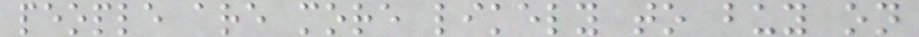people are more likely to buy on
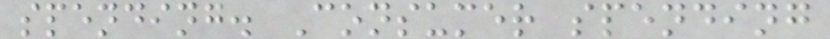spending. Consumer spending
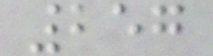257
